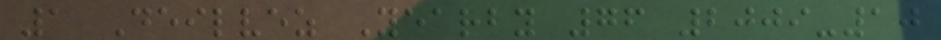1 Deilvez Yearby 76 2009-10
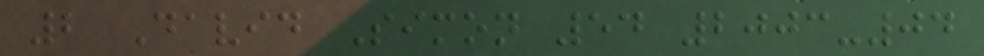2 David Simon 54 2003-04
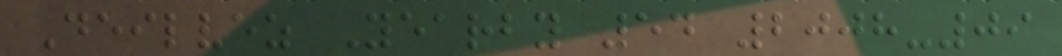Deilvez Yearby 54 2008-09
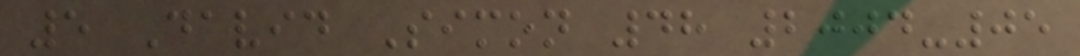5 David Simon 48 2004-05
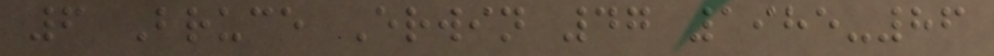6 Bruce Erwin 47 1985-86
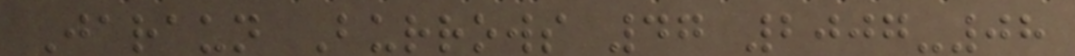Jaraun Burrows 47 2007-08
